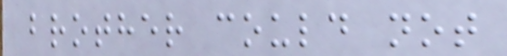brother could not
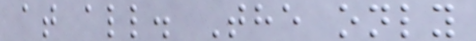at all. The only
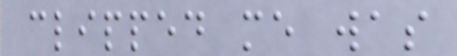clipped me was
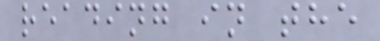reading in the
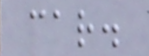car.
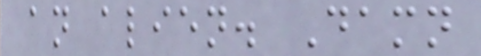an alien. Damn
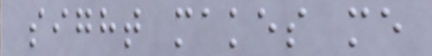sight makes me
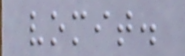vomit.
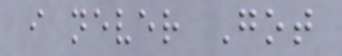i never Got
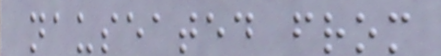nauseated from
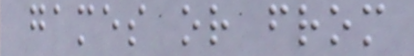games or from
